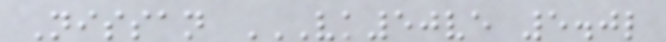Nissan VK50VE 5.0L
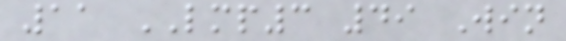11 LMP3 49 Win
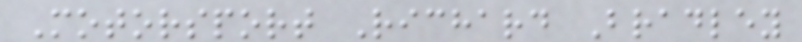Motorsport Richard Bradley
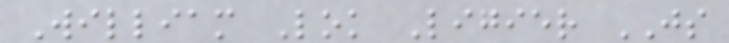William Lok Ligier JS
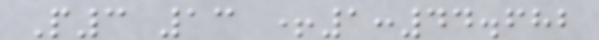P3 13 +1:44.682
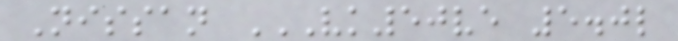Nissan VK50VE 5.0L
